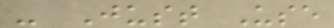- Just Use
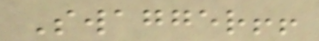Swagger!!
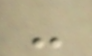-
